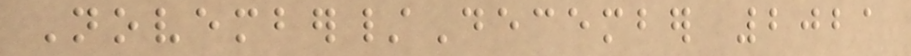November/December 2021
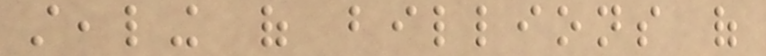stealing of billions of
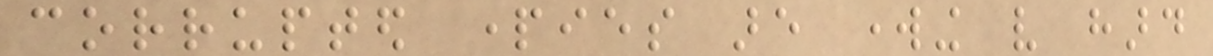corrupted parties are working very hard
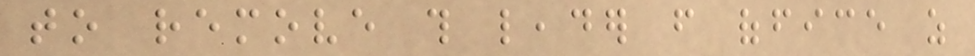to remove this leader from office as
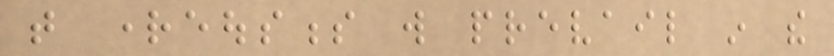that righteousness will prevail in the
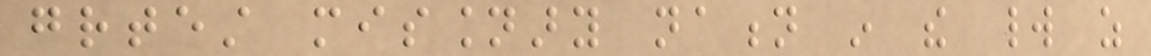greatest missionary nation in the world as
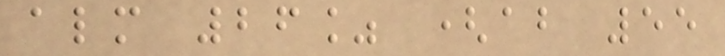almost 26% (about 55
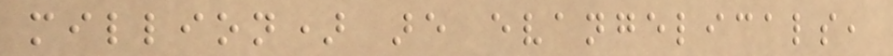million) are evangelicals,
